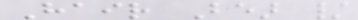Hair Bear /
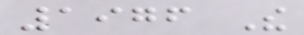1976 The
